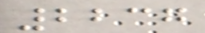2237
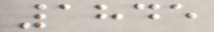1845
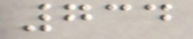734
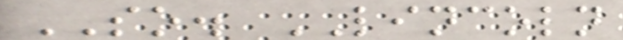SO. LINCOLN
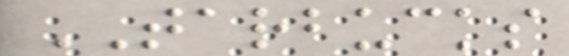TARBUCKS
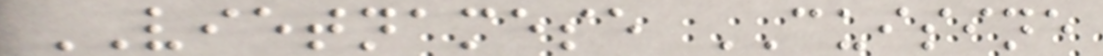VIETNAMESE CUISINE
